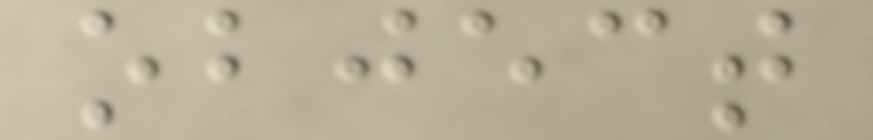object
